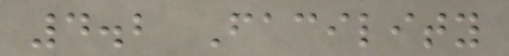4.2 Facility
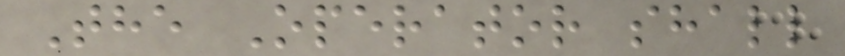The Operator shall
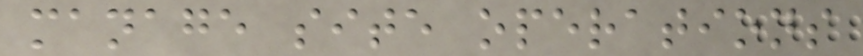manage site operations
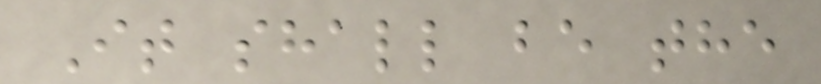It shall be the
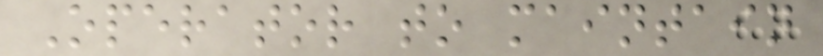Operator to maintain
